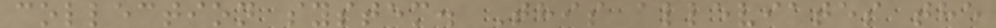collection system. This alleviates the
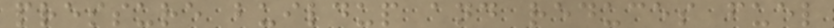pressure buildup and reduces fuel
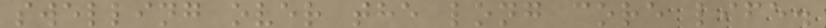swelling over the long core life.
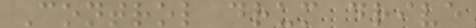Control drum drive
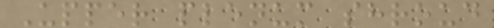Upper plenum shroud
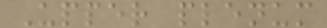Upper plenum
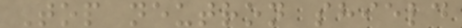Top neutron shield
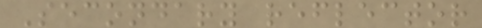Secondary reflector
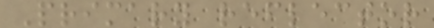Primary reflector
